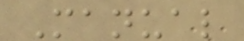Manual
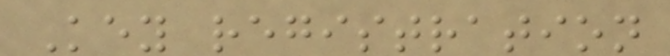Key registration
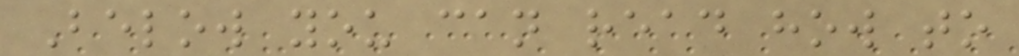Below you can read how to
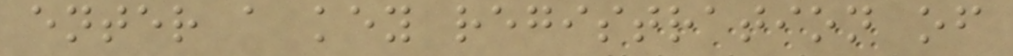enter a key registration of
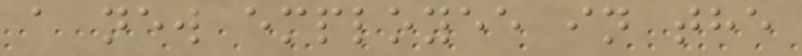a new employee in the
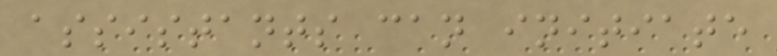assistants can initiate
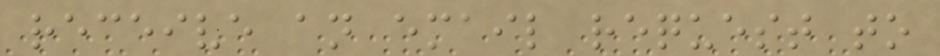receive an email request to
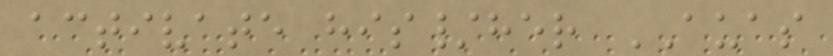activate his/her AUAS
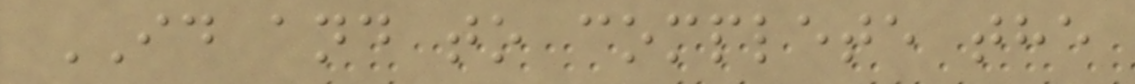ID and to complete the
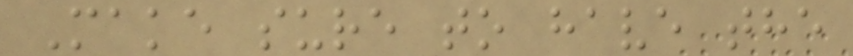Make sure to have the
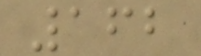162
